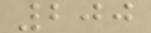200
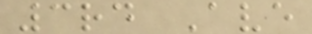3rd Ave
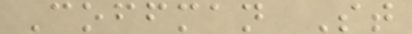Coffman St
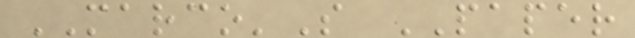MARCO'S PAPER
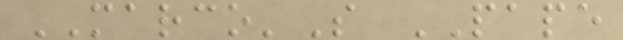MARCO'S PAPE
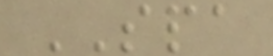SPA
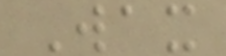Wax
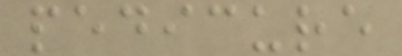pedicure
